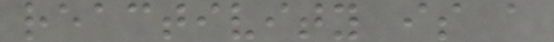reactivity is a
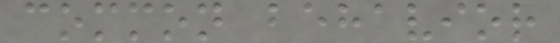common behavior
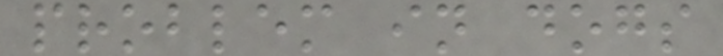problem in dogs
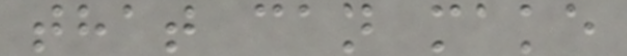that can make
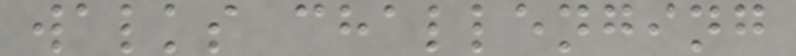walks challenging
